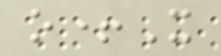o+X
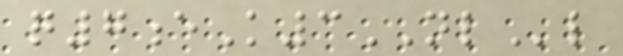q7eK3NLl
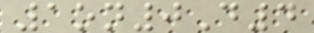1on0D4
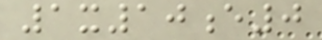1x10e0
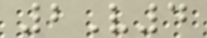2V4
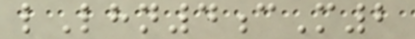lLhn4cM2
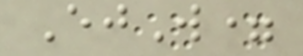EjW=
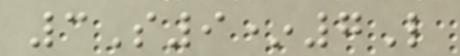3S9*7L
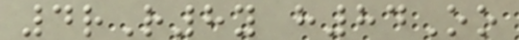4rR8y h84Oo
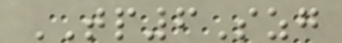TP6Szg
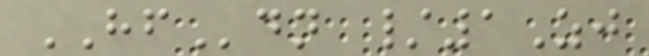HFdn /1Zj
